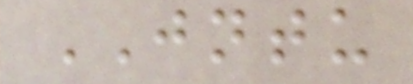JNTU
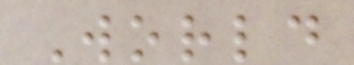World
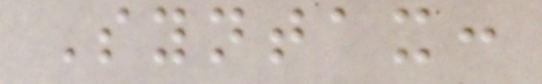Syntax:
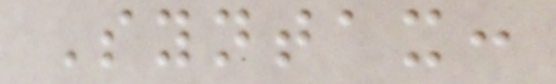Syntax:
